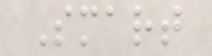Smart
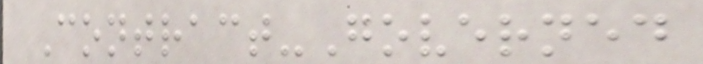Contract-Governed
